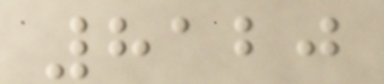8120
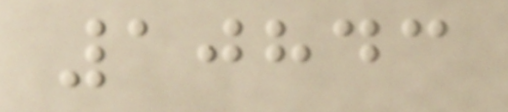10843
